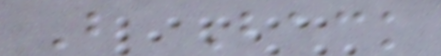B Back
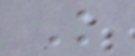K
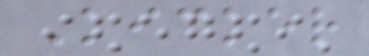Kicker
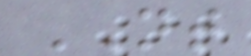NT
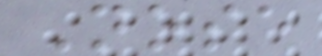Nose
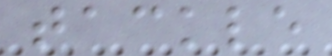tackle
